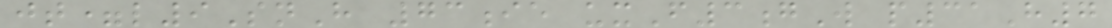jt=l9SnH 73ie uxF3gW p31H7
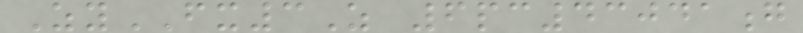ZyFX3Z 6pc43041g
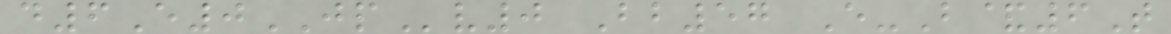d6E0JPv0 Bb57 E-B&6T
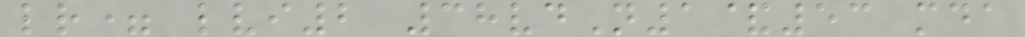lr= lvi2 38vdN1&53 mda
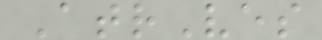AtrVes
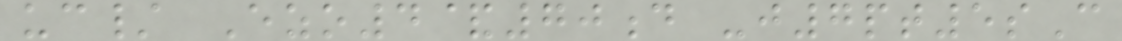uc/ Ezo4&70d -j7pt5sC
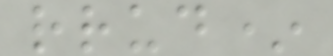rrud*
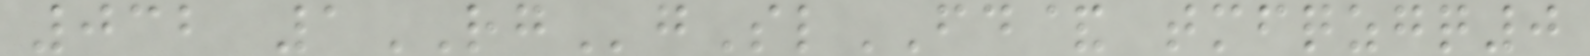032 1RGgSlFD& tmfqzgq0
